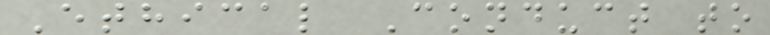Ethical Conduct to
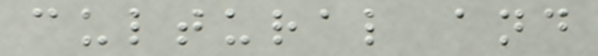cultural and
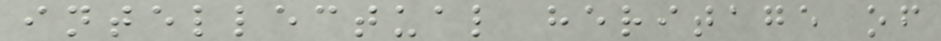intellectual heritage of
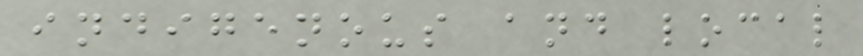indigenous and local
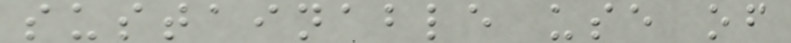sustainable use of
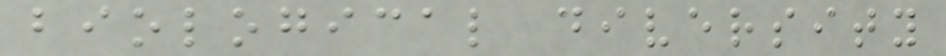biological diversity
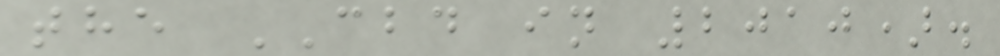the CBD in 2010).
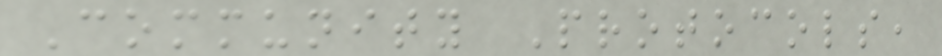Community Protocols,
